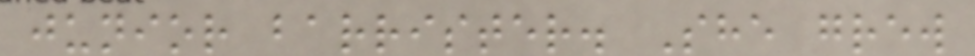junior barrister. She grew
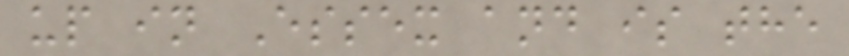up in Essex and is the
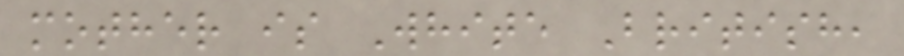mother is White British,
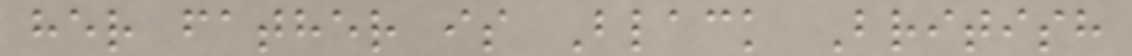her father is Black British
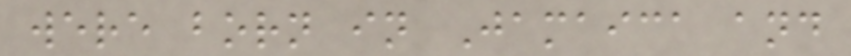were born in Jamaica and
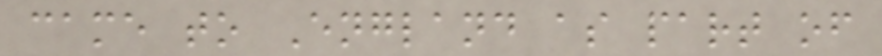came to England as part of
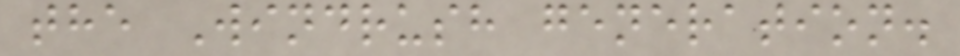the Windrush generation.
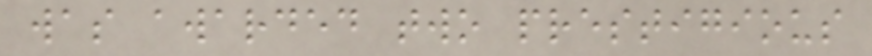was awarded two prestigious
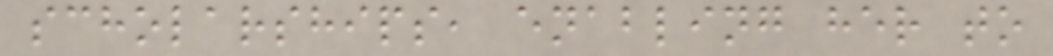scholarships, enabling her to
